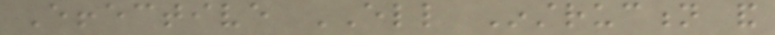Effective ELL Instruction and
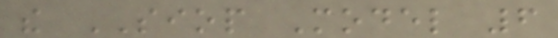the SIOP Model 6
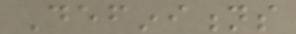Definitions
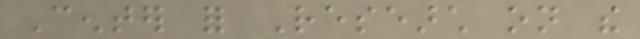Center for Research on the
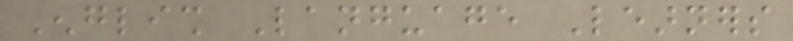English Language Learners
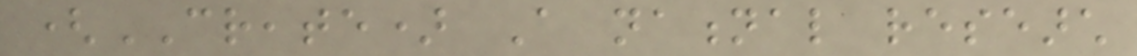(CREATE) A national research
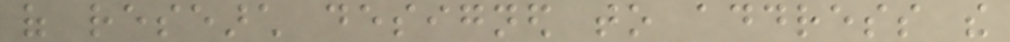of research designed to address the
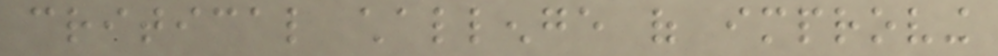critical challenge of improving
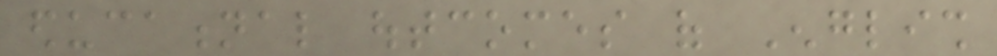educational outcomes of English
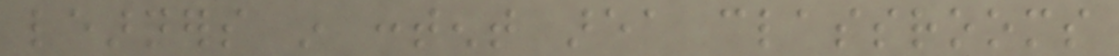learners in content area classrooms
